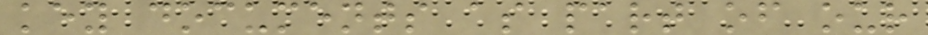key documents as part of our
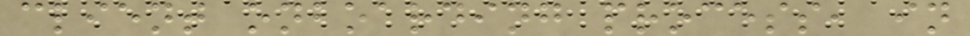client onboarding process, in
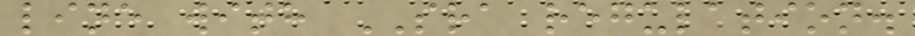line with SRA regulation.
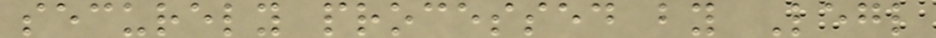securely processed by Legl
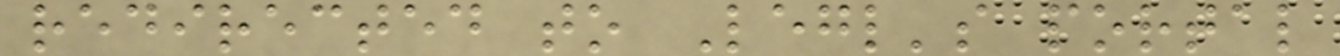redirected to Legl's portal
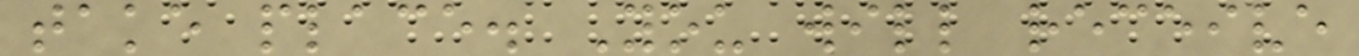take place. You will receive
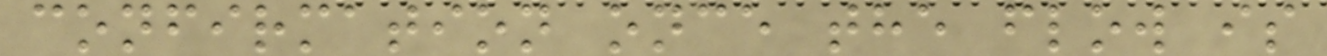confirmation once the flow is
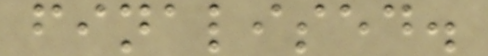finalised.
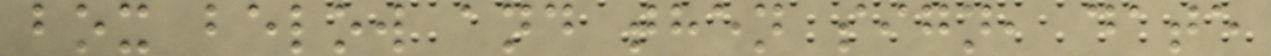box below and then sign, date
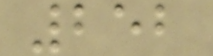252
